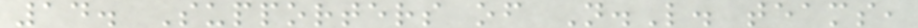14. Supporters of N.L. teams,
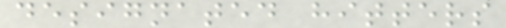designated hitters
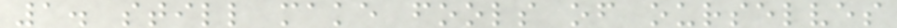1. still make fools of ourselves
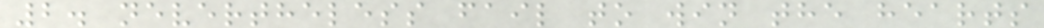2. nevertheless fail to win the hearts
